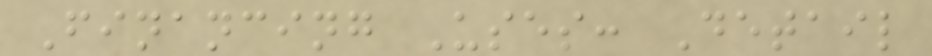Financing Uses: Detail
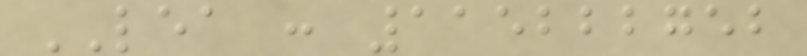LEA : 115222752
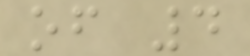of 4
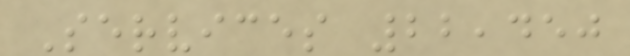Services 22,450
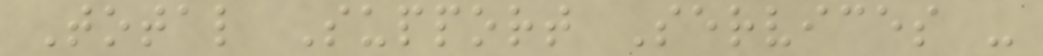Total Support Services -
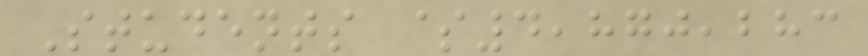Students $4,870,283
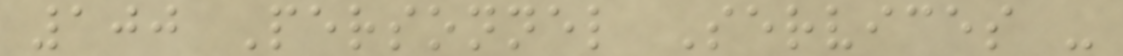100 Personnel Services -
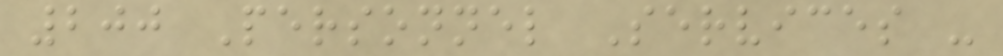200 Personnel Services -
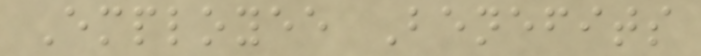Employee Benefits
